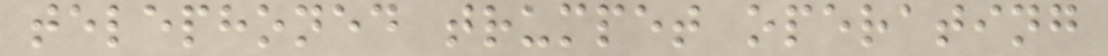telephoned trumpet operating
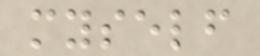myself
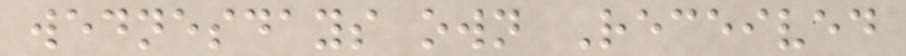wednesdays own Received
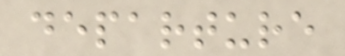departure
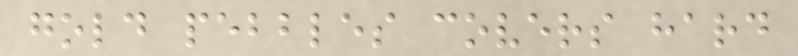gold pebbles covers hard
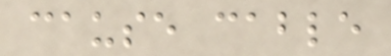cause cable
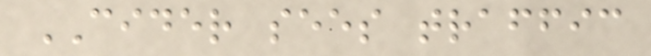CIDER sees traffic
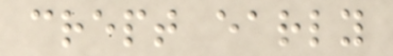crept early
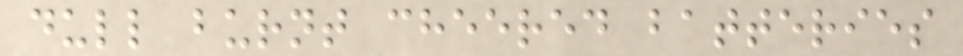dull burnt cheered batteries
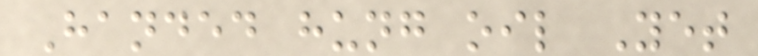Handed hung oil Yet
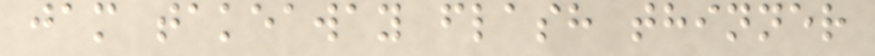jam takeaway flash thinner
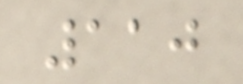110
